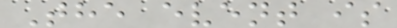The event is
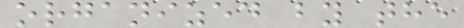organized by the
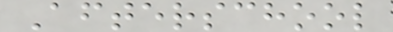Afterschool
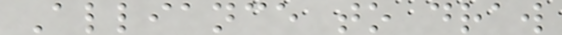Alliance to draw
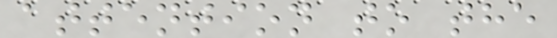attention to the
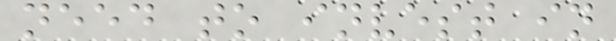need to invest in
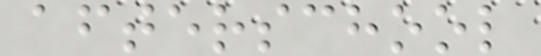afterschool
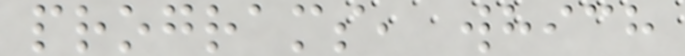programs, which
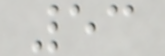53
